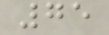75
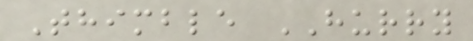Thimble HURRY
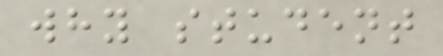why student
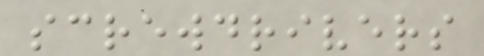screwdrivers
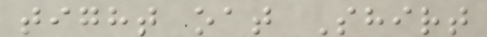tight oat Shirt
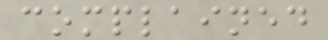complained
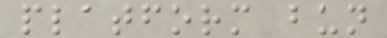platform bun
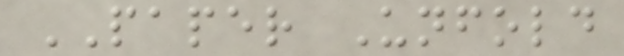PAPER Unfold
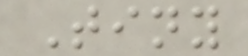Tiny
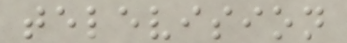television
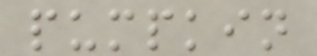pumpkin
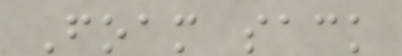Foam sack
